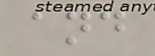and
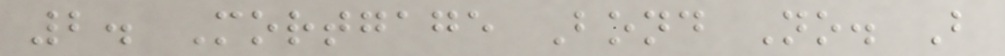2. Mortgage Bond No. B
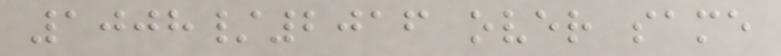1008/2016 over same
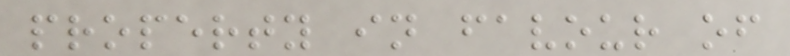property in favour of
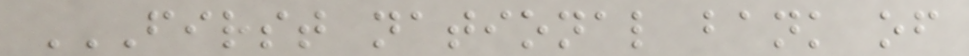FIRST NATIONAL BANK OF
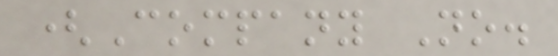(Company No.
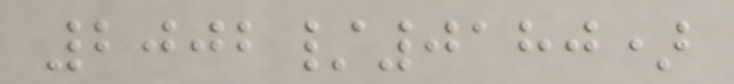2002/0180)
